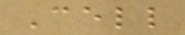Cell
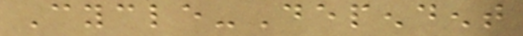Cycle-Dependent
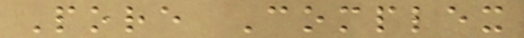Pore Complex
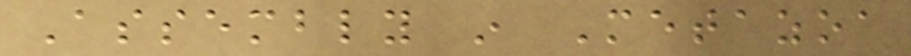Assembly in Metazoa
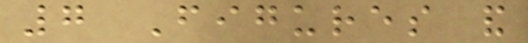7 Figures and
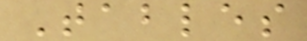Tables
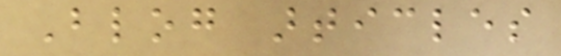Blog articles
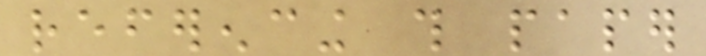referencing this paper
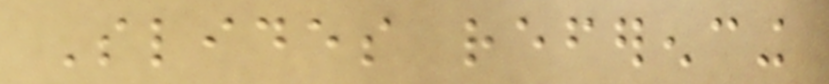Slides referencing
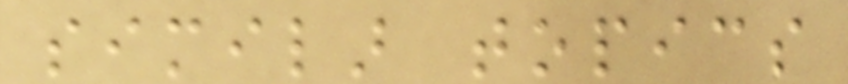similar topics
